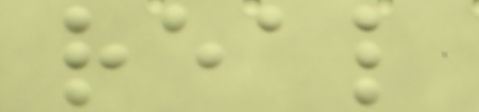real
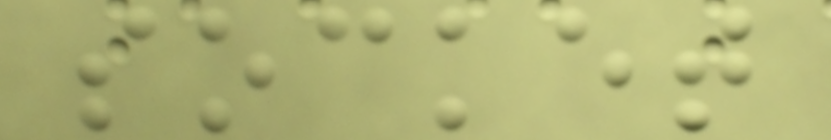socket
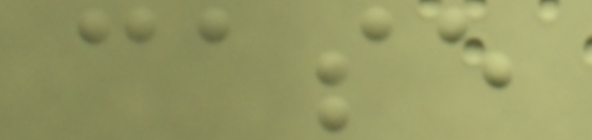case
